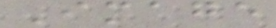Image
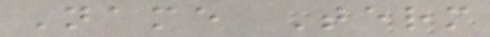Name Term
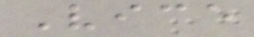Vice
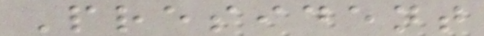President
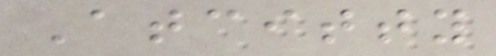Atcitty
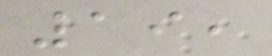19,
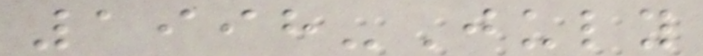1998-July
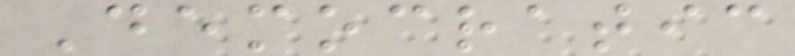Democratic
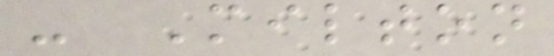- Milton
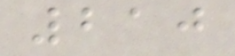210
